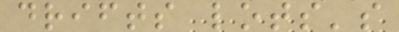drifts lots's
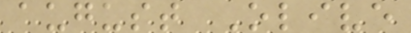august Olive
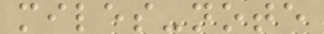miles-note
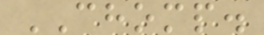CHOMP.
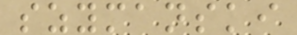szymanski
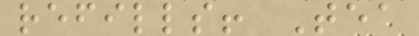refills! Tea
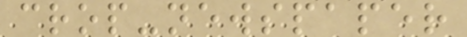crop-newspaper
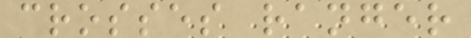crosses ranger
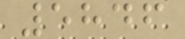5846
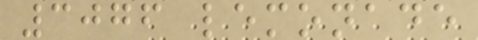3076 lemonade
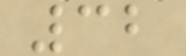32
